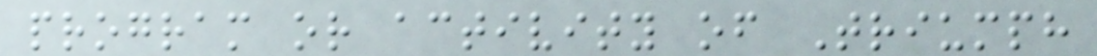program or activity of Triumph
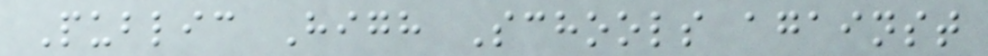Public High Schools against
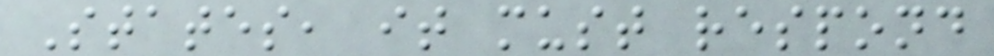States, it must respond
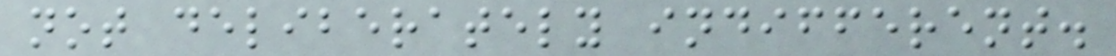not deliberately indifferent.
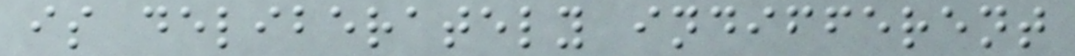is deliberately indifferent
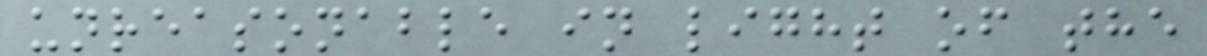unreasonable in light of the
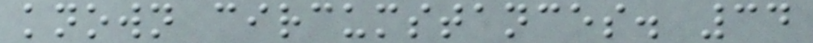known circumstances. 34
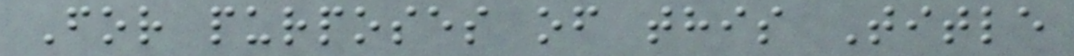For purposes of this Title
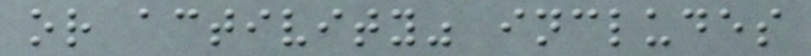or activity" includes
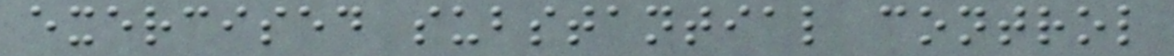exercised substantial control
